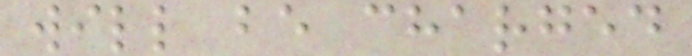will be charged
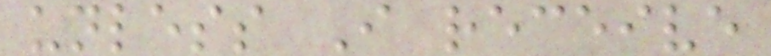unless I receive
